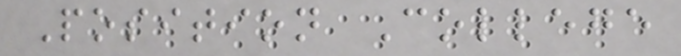Position College
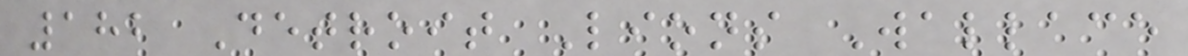182 Detroit Lions Wallace
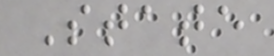State
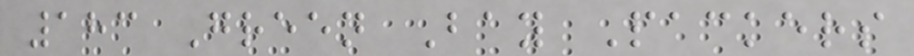183 Green Bay Packers
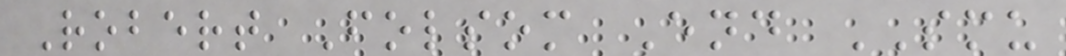Robert Folsom End SMU
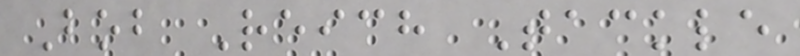Bob Reich Tackle
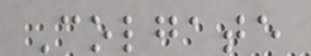Colgate
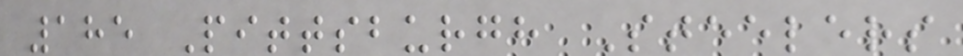185 Pittsburgh Steelers
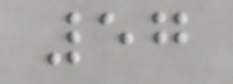57
